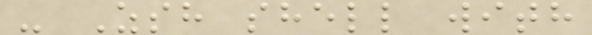- Zsh shell with
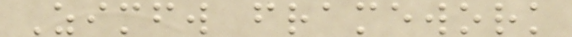Zimfw framework
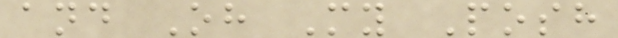and Oh My Posh
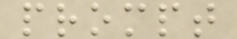prompt
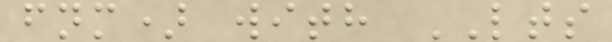fnm) with LTS
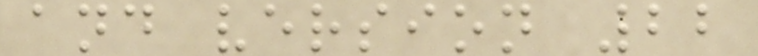and version 22
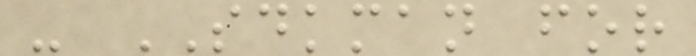- SDKMAN for
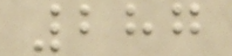287
